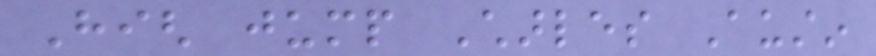High jump Charles Austin
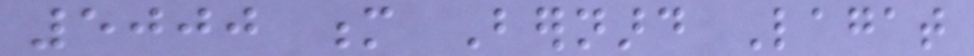5000 m Bernard Lagat
